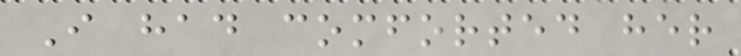I had comforted her
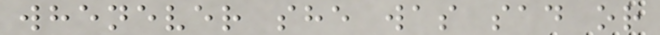whenever she was sad or
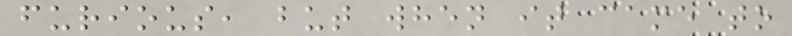furious, but when it came to
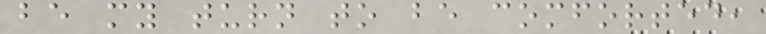be my turn to be comforted,
